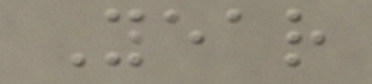Year
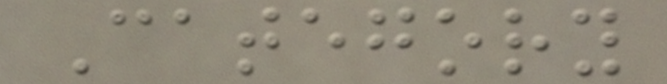Category
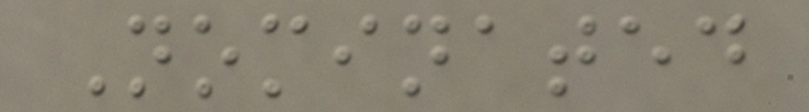Nominated
